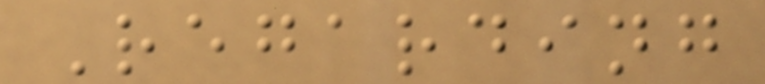Regarding
